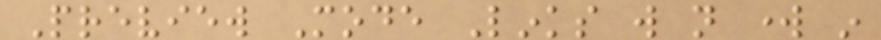Preview Mode Links will not work in
